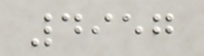4957
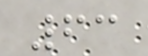63
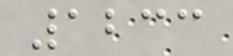1233
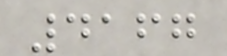4167
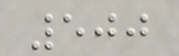500
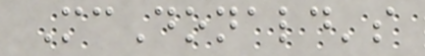McDonald's
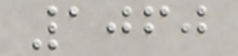1060
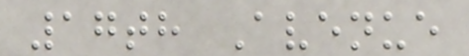17th Avenue
